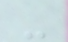-
